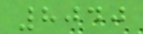8040
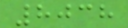8038
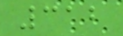312
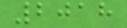2018
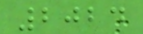2024
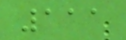111
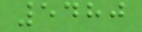5480
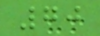70
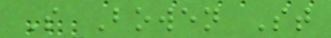S Bowen St
